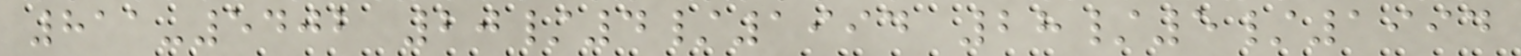811-5402 20/4/1994 28/5/1994
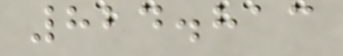824.813
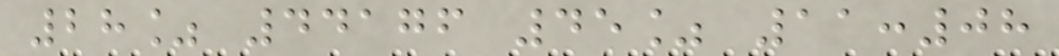28% 44176 45% 11:08
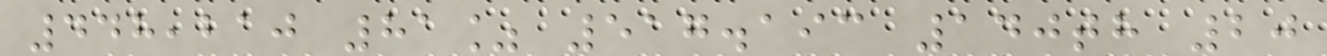448,210 81% 517.193 140th 20
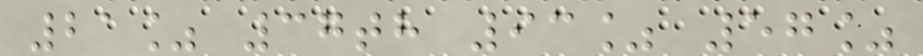21% 37th 93% 57%
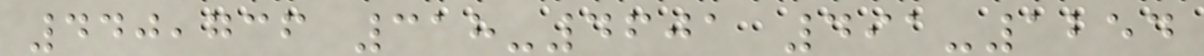440,736 318-4601 491-1254
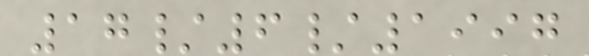17/6/1997
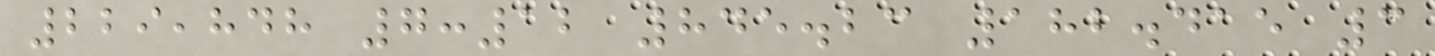229,848 7:12 845.23 182.415 3
